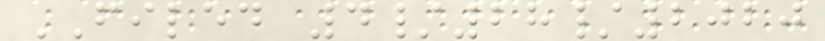FILED 4/28/2020
